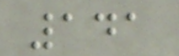141
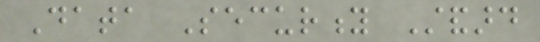Data Security Standard
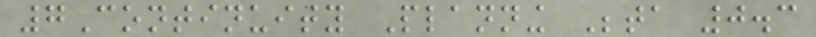7Continuity Planning Beta 0.3
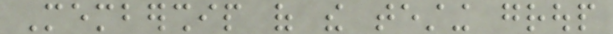Membership of the testing group
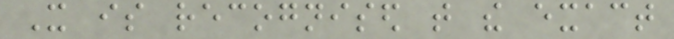It is recognised that the exact
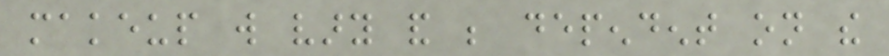makeup will vary and be dependent on the
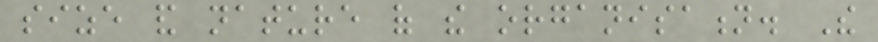size and nature of the organisation. The
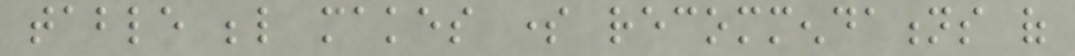table below makes some recommendations of
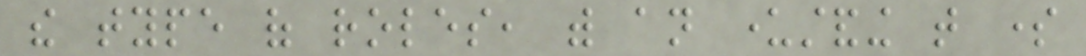the type of roles, with an understanding that some
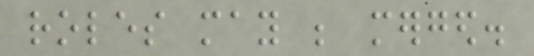roles may be merged.
